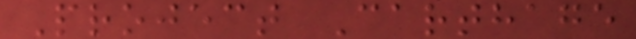Project Carthage
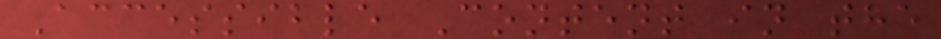Accessible Content in the
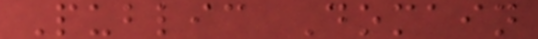Public Domain
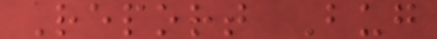Report Bug
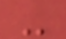-
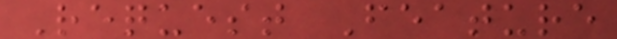Request Feature
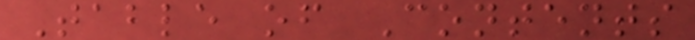Table of Contents
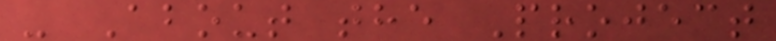- About the Project
